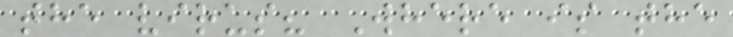the virus? Where is the
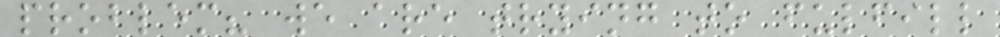problem? we are trying to fulfill
